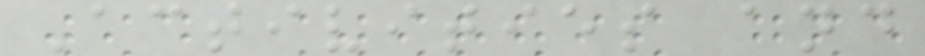Activities and
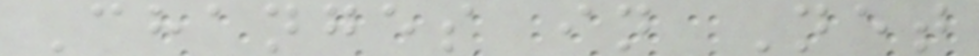Changes in Net
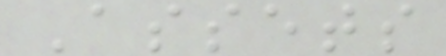Assets
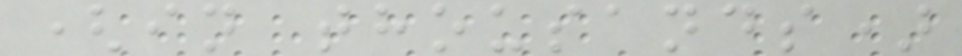(in thousands)
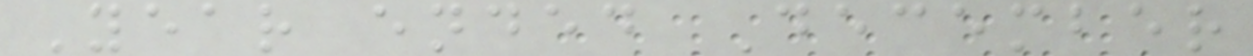Year ended December
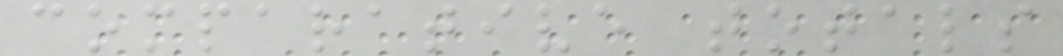comparative totals
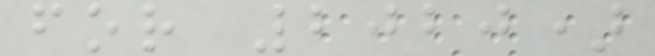for 2020)
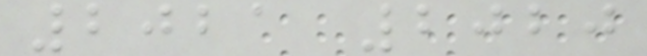2021 2020
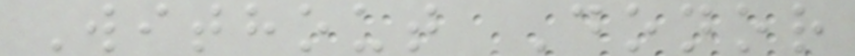Without Donor
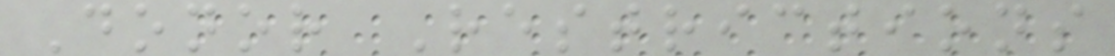Donor Restrictions
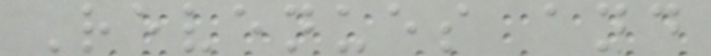Revenues and
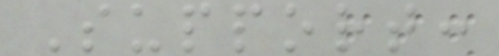Support:
